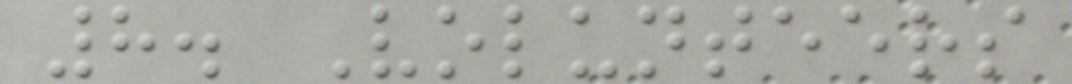8. Volunteers
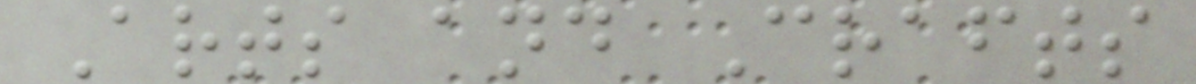Arts and Crafts
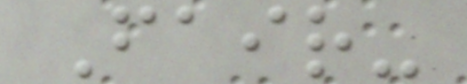Fair-
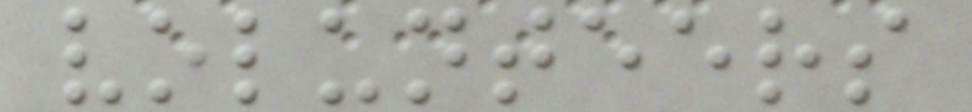volunteers
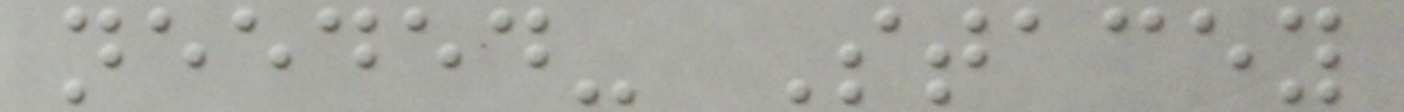needed- Stacey
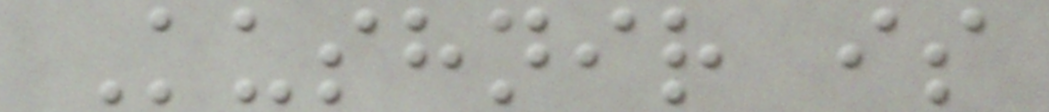Kushnir is
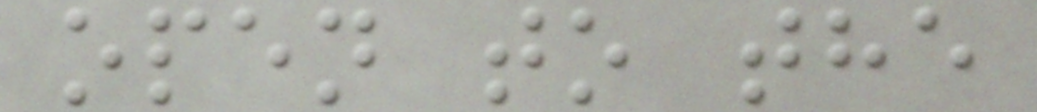open to the
